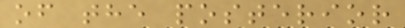of the posterior
